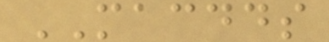MACDDS
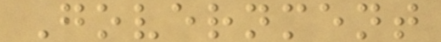Government
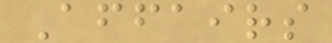Affairs
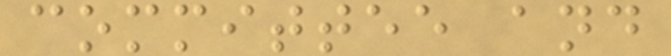committee and
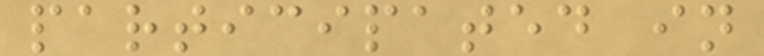participated in
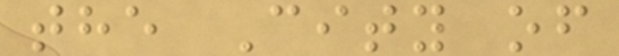the City of
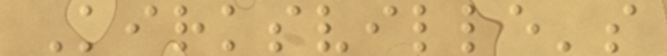Kirksville's
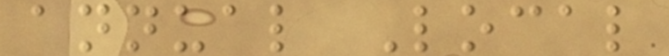annual Local
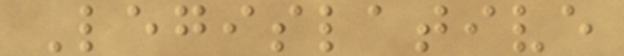Legislative
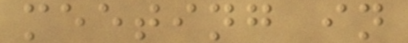meeting in
